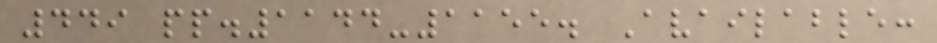449 pp.1144-1155. Available:
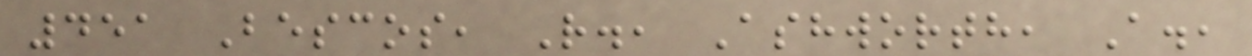451 Bescos, R., Ashworth, A.,
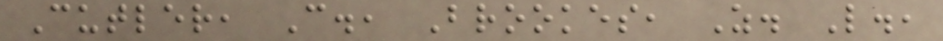Cutler, C., Brookes, Z. L.,
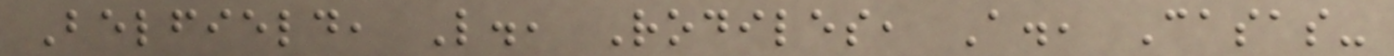Belfield, L., Rodiles, A., Casas-
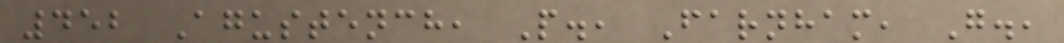452 Agustench, P., Farnham, G.,
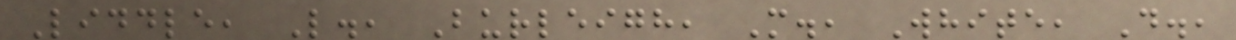Liddle, L., Burleigh, M., White, D.,
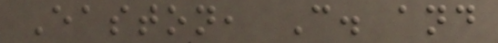Easton, C. and
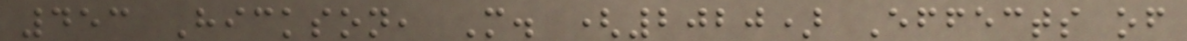453 Hickson, M. (2020) Effects of
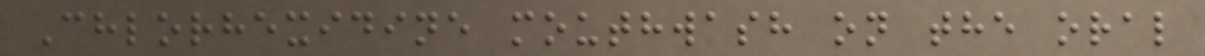Chlorhexidine mouthwash on the oral
